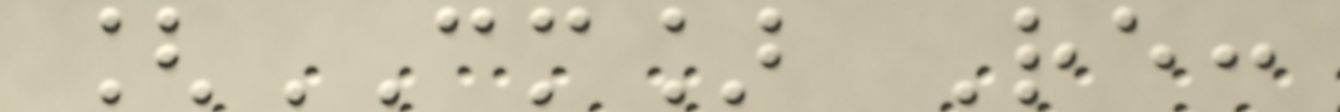[CM] Re:
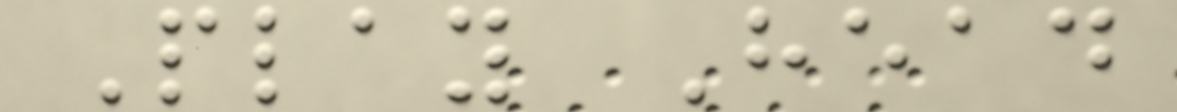Play Head
